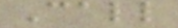Call
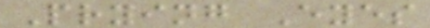Prying Eyes
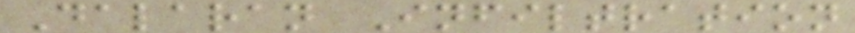Dalaran Infiltration
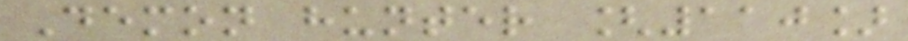Demon hunter [110]
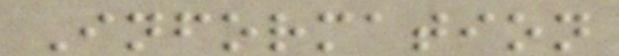Information
